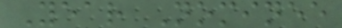Year Nominee
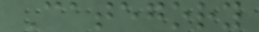Category
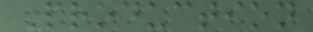Production
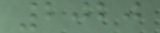2020
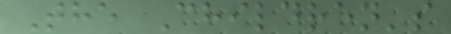The Children's
